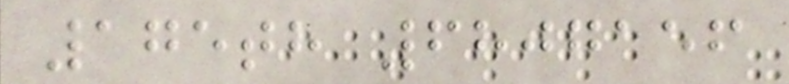175th 6807156
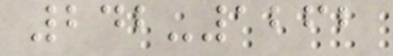242-1262
